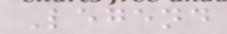Legend
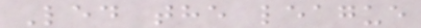Led the league
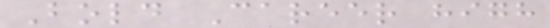Bold Career high
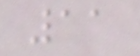11
